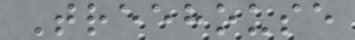Treehouse
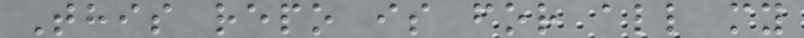This repo is for all my
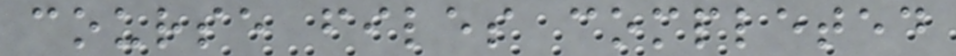course files completed
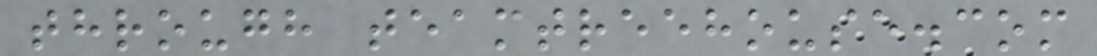through teamtreehouse.com
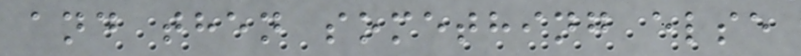and then something else
